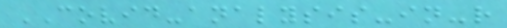COVID-analysis-in-r
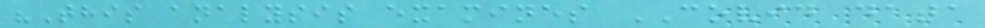"This analysis examines COVID data
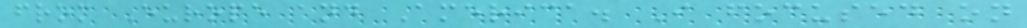from Europe and America. I focused on
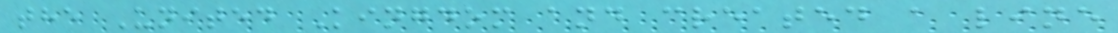the United Kingdom and created a line
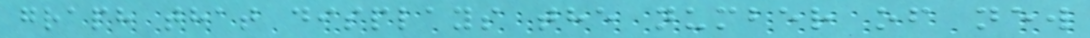graph that displays the number of new
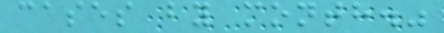cases by month."
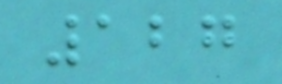127
